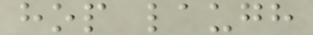hop laugh
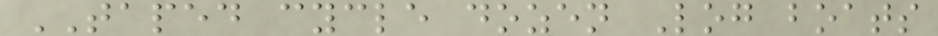TAPED cycle dozen Log boats
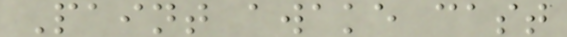Paint awake cast
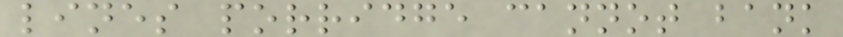lines porridge cannot bank
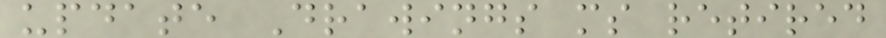update Drawings ms retired
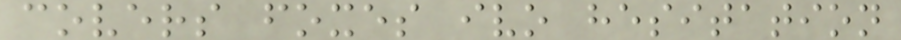covers foxes ivo hesitation
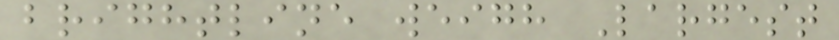brightline weigh Largest
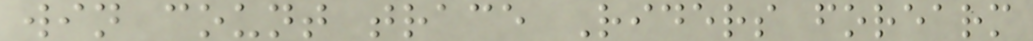win count trace Riders forearm
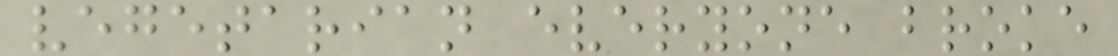vegetarian everyone broke
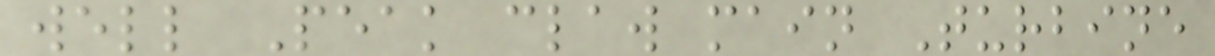well Peak claw main Turbine
